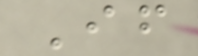If
